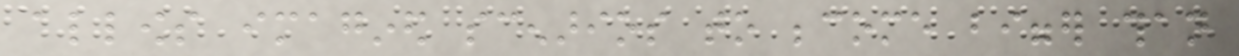allows imagined scenarios to become bigger than
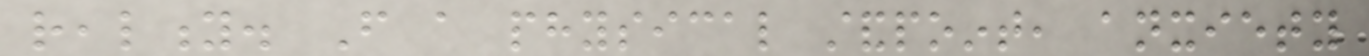reality. From a physical standpoint, anxiety
